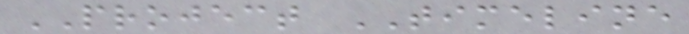PROJECT TIMELINE
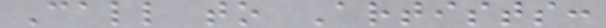Call to Artists:
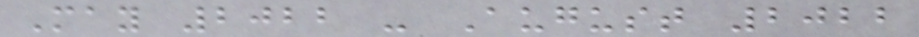May 2022 - August 2022
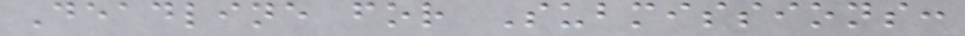Deadline for Submissions:
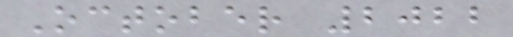October 2022
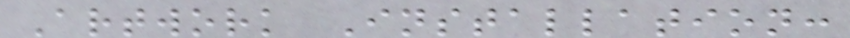Artwork Installation:
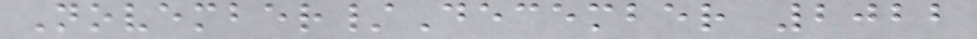November/December 2022
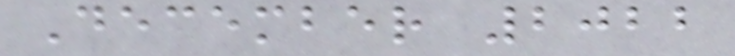December 2022
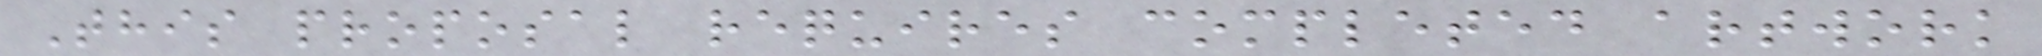This proposal requires completed artwork
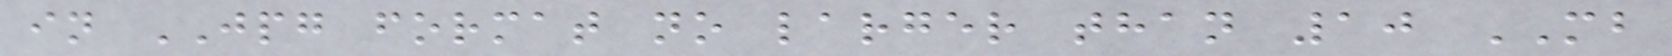in JPG format no larger than 10 MB
